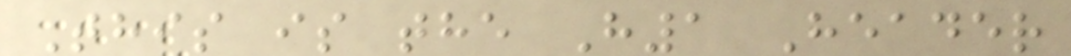This is the H1 Header
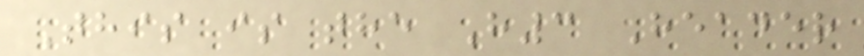This is the H3 Header
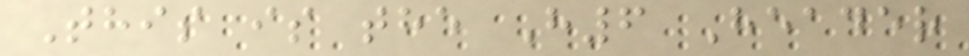This is the H6 Header
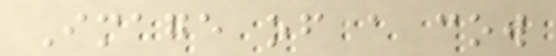Image of a cow
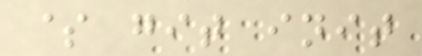$ git init
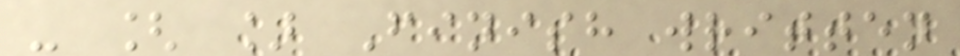- [ ] Finish written
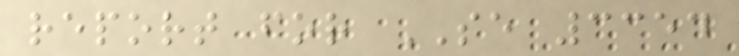report for SE 3354
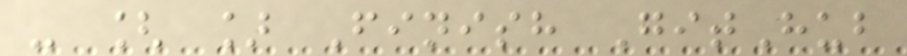- [ ] Finish GitHub
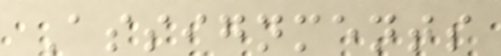Assignments
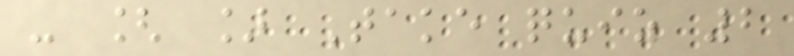- [ ] Take quiz 2
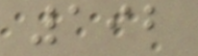192
